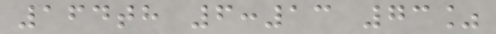164th 6:13 73%
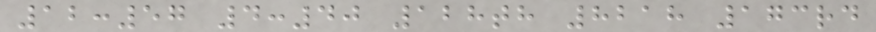12:57 4:40 128th 8218 173rd
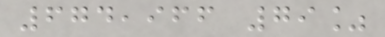674,966 79%
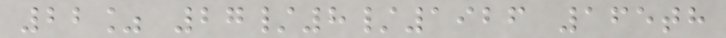22% 27/8/1926 165th
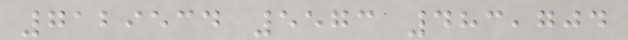7129534 5573 483,704
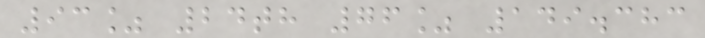93% 24th 76% 149.383
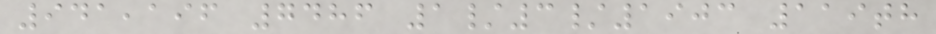941,196 7486 1/3/1903 119th
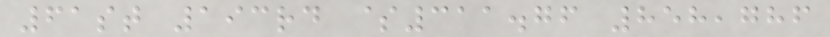61st 193rd $311.76 858,786
